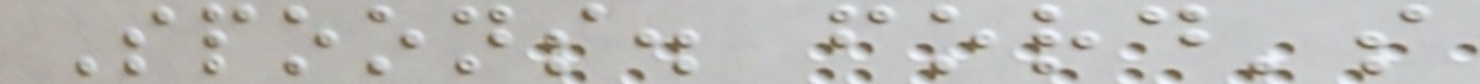Spoons. ford's
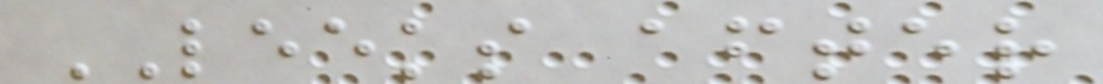LEEKS after
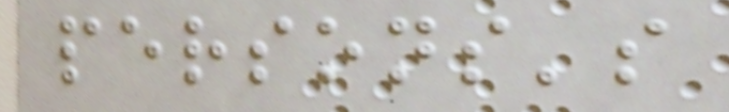persons's
